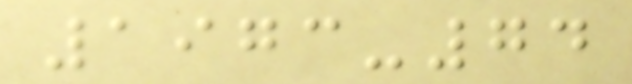1973-74
